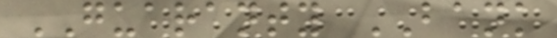GUARANTY BANK
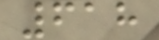618
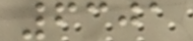6301
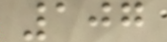107
